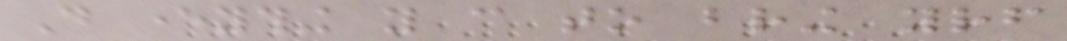Do everything you can to bring yourself
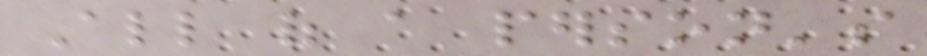All of a person's
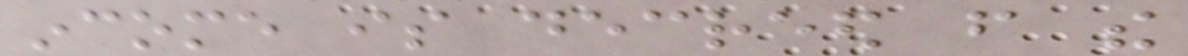income is decreed from the
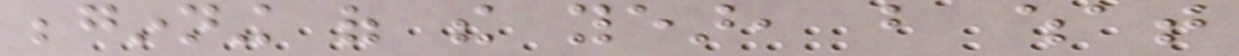beginning of the year, but what
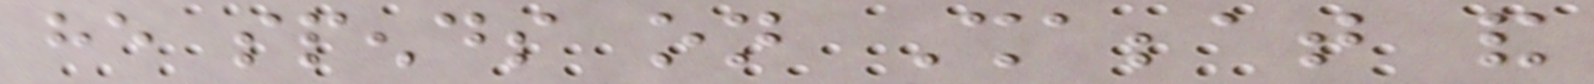he spends on Shabbat and
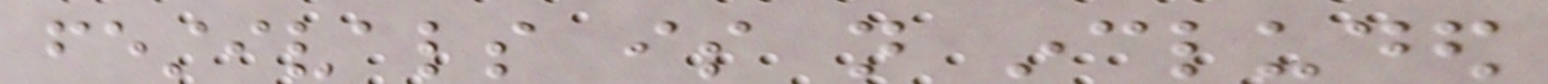festivals is not included
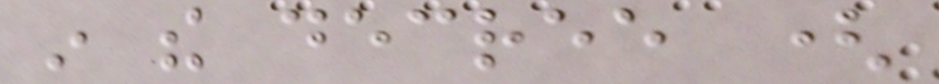in the decree (
